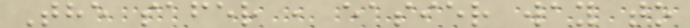The safer , easier way to
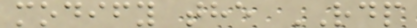modify the RDP
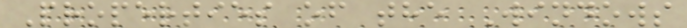Properties of the Windows
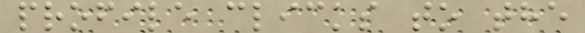profile clicks to the
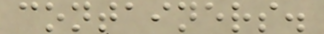containers.
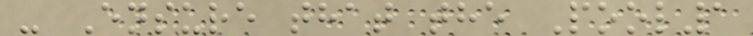- Ensure that the Pool1
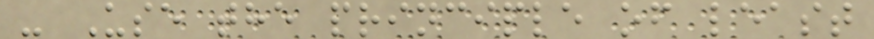- Use the principle of least
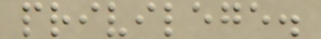privilege.
